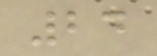24
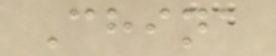China
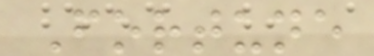Fortune
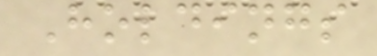Holdings
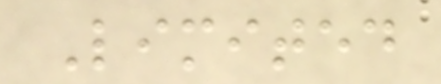Limited
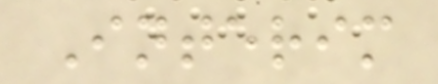Interim
